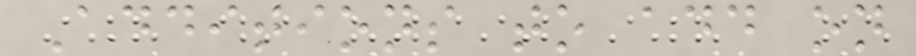Additions to add on
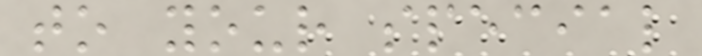to your special
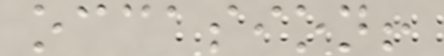occasion!
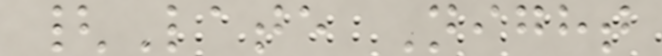{Late Night
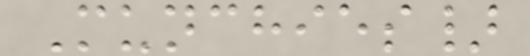Munchies}
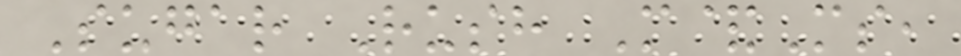Sugar Rush M&Ms,
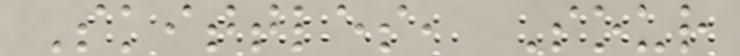Skittles, Sour
